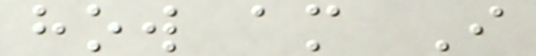how am I
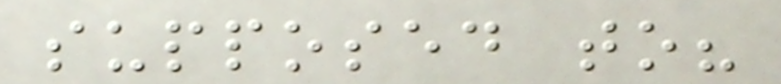supposed to?
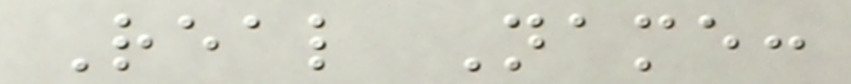Real Name:
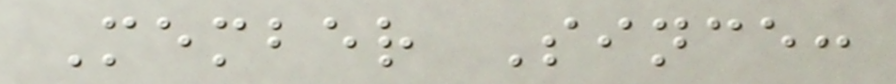Member Since:
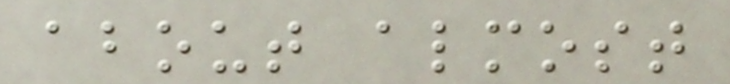about almost
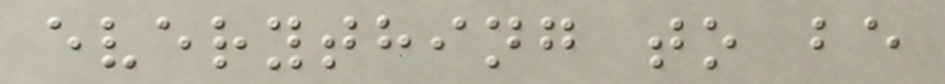everything to be
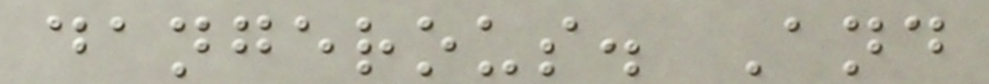dangerous. And
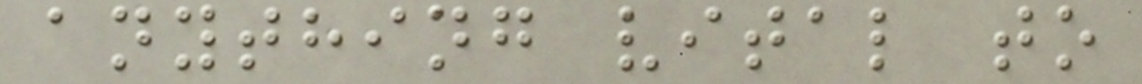anything vital to
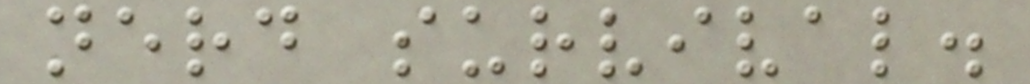nerd survival.
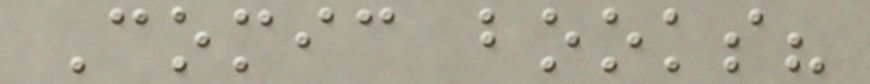Comic books?
